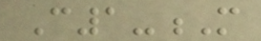C1-M
